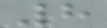8
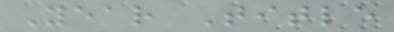Year Title
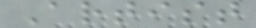Artist
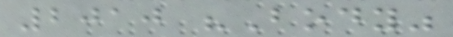2010 "Body"
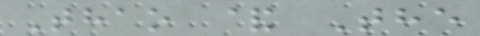Thao & The
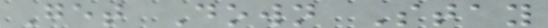Get Down Stay
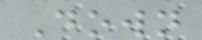Down
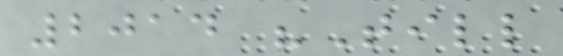2014 "Till
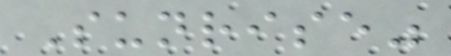Sunrise"
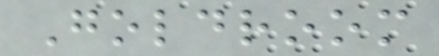Goldroom
